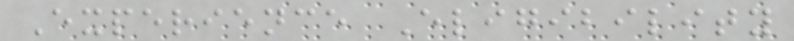Experience Eligibility
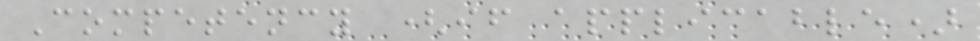Competency (if applicable)
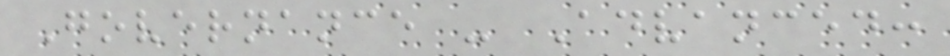Governance - Advanced:
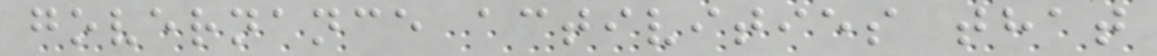governance activities that
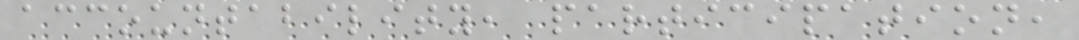accountability, participation,
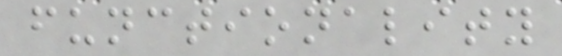functionality
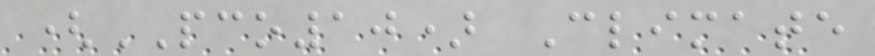(PCO10) Climate
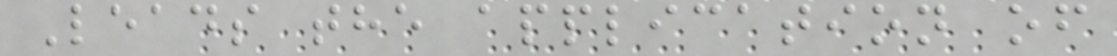Leads the application of
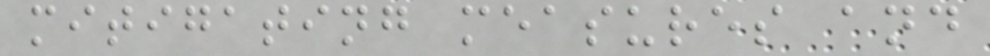mitigating measures and
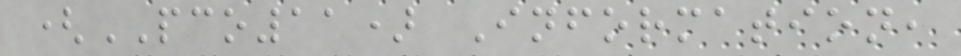(PCO11) Information,
